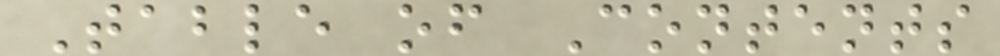Table of Contents
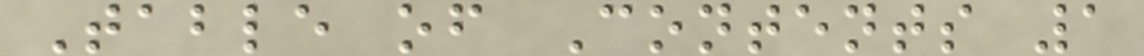Table of Contents 1
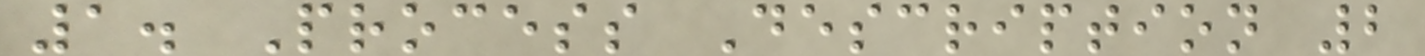1. Process Description 2
